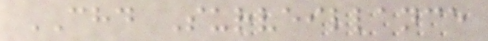CHD Surveillance
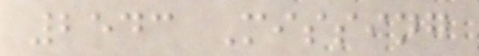2543 Missing
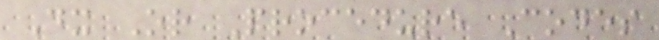Dx Or Procedure Codes
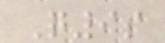Q9s
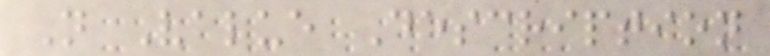N Value Description
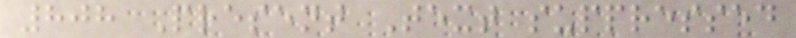808 Present Text suppressed
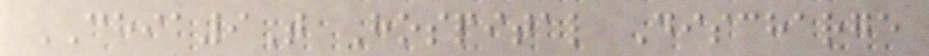CHIA9T Hospital Discharge
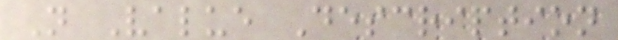N Value Description
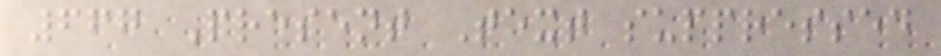667 Present Text suppressed
